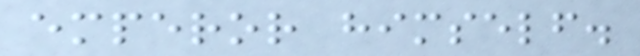emperor himself.
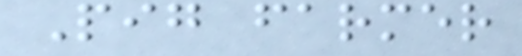Pig farmer
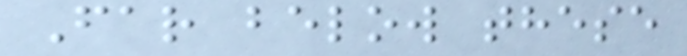Far below these
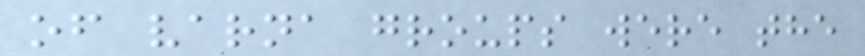of varna groups were the
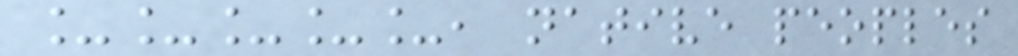_____, native peoples
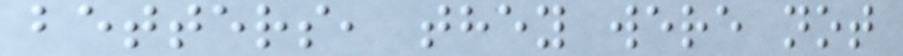betters, they were not
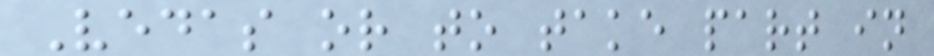Vedas or to take part in
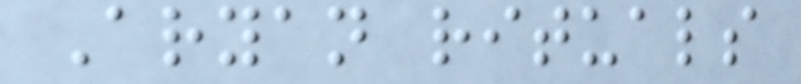Aryan rituals
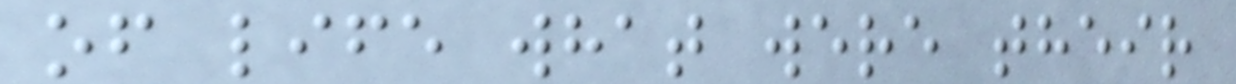of life what were their
